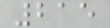215
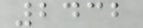2432
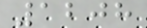1208
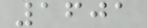1601
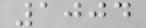1004
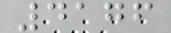4176
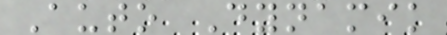Auto Dynamik
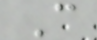C
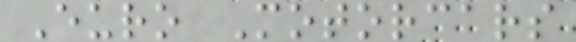Euro Motorcars
